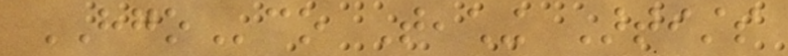HGOco Teaching Artists
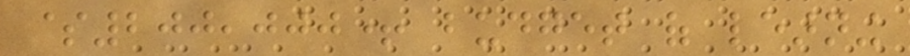$200,000+ budget of learning
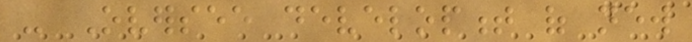- Oversee development of new
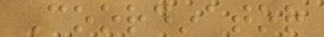Coordinator
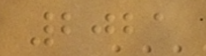2021
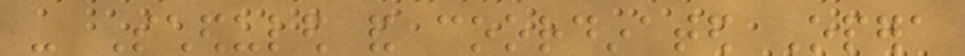- Scheduled and coordinated Opera
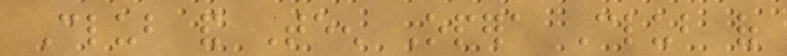Club and Teen Opera Club of
